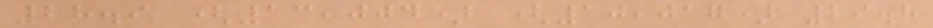28.9 (13,004) (10,017) 29.8
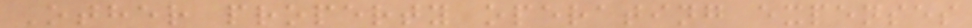Other property operating expenses
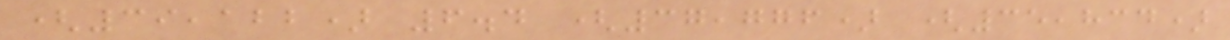(39,122) 6.4 (37,776) (35,834)
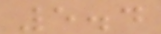5.4
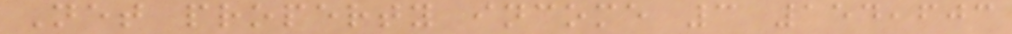Net property income 3 154,603
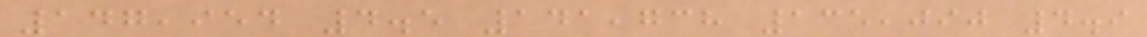147,954 4.5 141,738 135,090 4.9
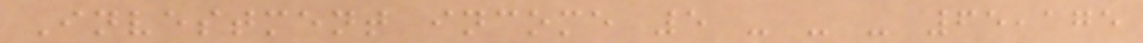Investment income 5 - - - 65,175
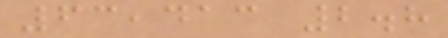63,413 2.8
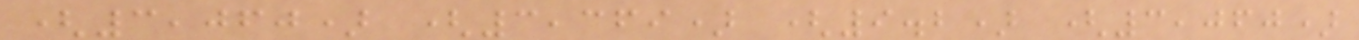(3,060) (3,369) (9.2) (3,060)
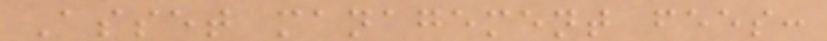Asset management fees:
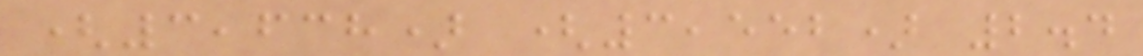(3,638) (3,552) 2.4
